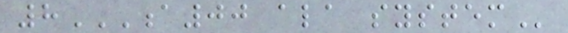8A00 ALA SYSTEM
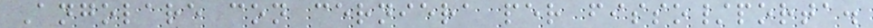Angolare con cerniera per fisso/porta.
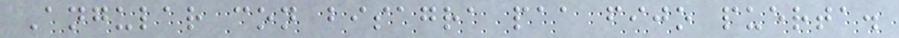Angular con bisagra paa fijo puerta.
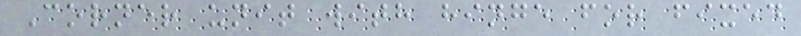Corner unit with hinge for fixed
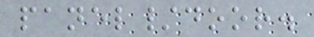panel/door.
